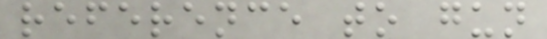reference to gun
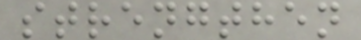strengthen
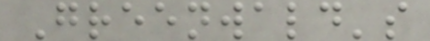Greenwald's
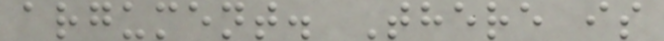argument. There is
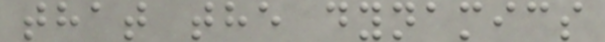that the dynamics
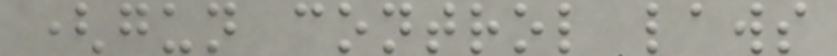(gun control laws
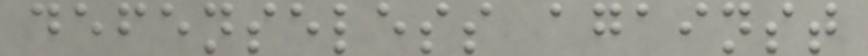defenseless against
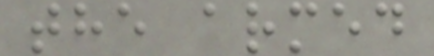the armed
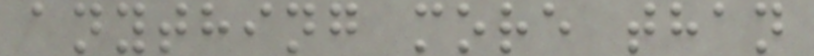anything more than
